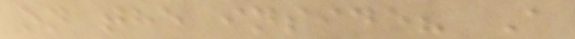on the inside? A
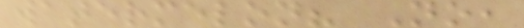watermelon? No,
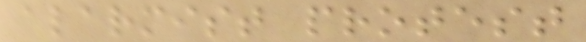alarmist protest
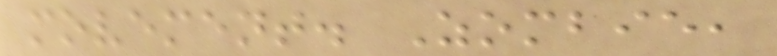movement. Zombie,
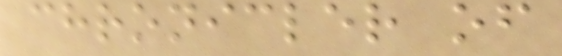chronicler of
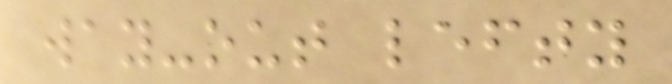way-out lefty
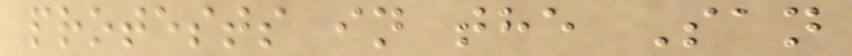protests in the San
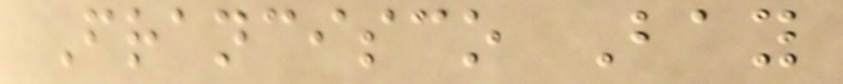Francisco Bay
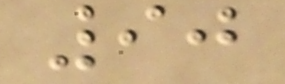90
